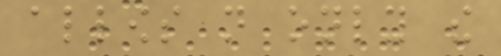allows not only the
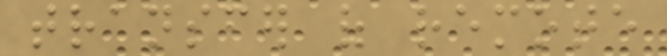transfer of remote
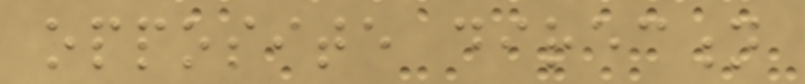opposite direction
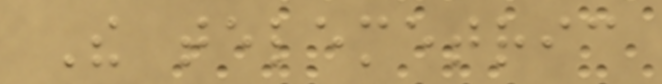The telemetric
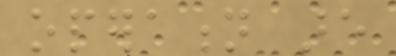operation are
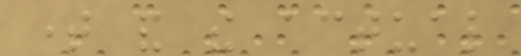time and the actual
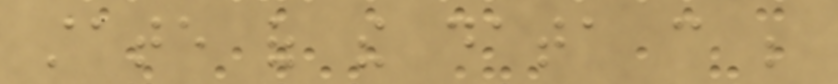state of the data can be
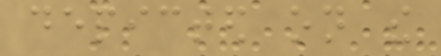depicted on the
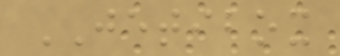JETIBOX
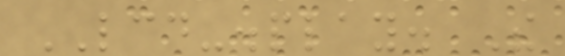LCD-display. The
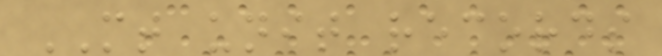MT unit records
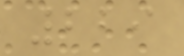229
